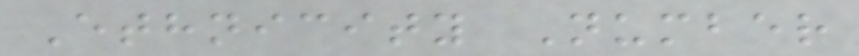Ethnicity Number
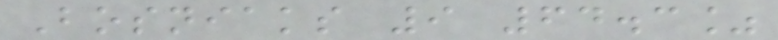Bosniaks 9 64.3%
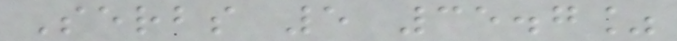Serbs 5 35.7%
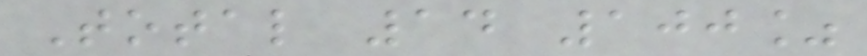Total 14 100%
